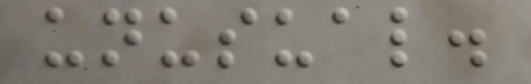unusual.
